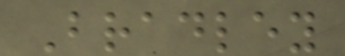Bradley
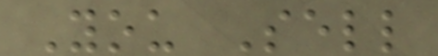You Sell
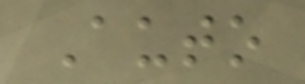Auto
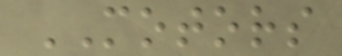MOTORS
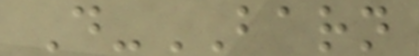D-BARN
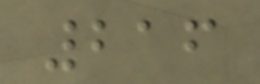216
